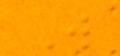W
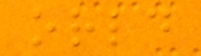orld
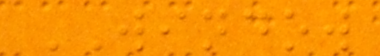WINDOW
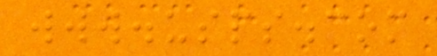www.usps.com
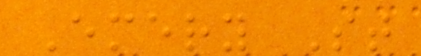Emery St
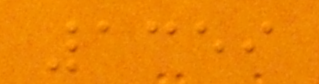1359
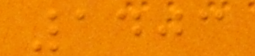1403
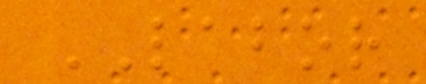LABOR
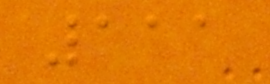111
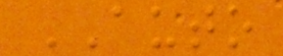AUTO
